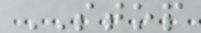STOP
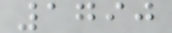1790
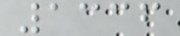1336
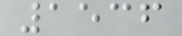1536
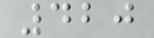420
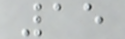15
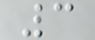3
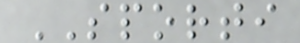SPORTI
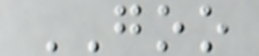GOO
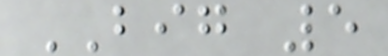BIG 5
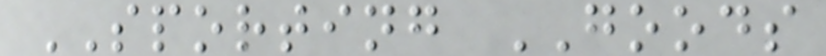SPORTING GOODS
